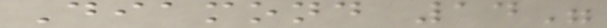Diamond 14"
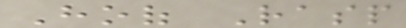Hoof Rasp
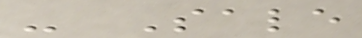- Sale
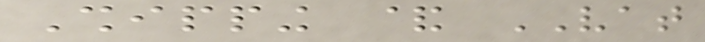Shipping & VAT
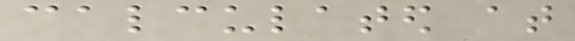calculated at
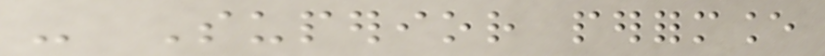- Superior performance
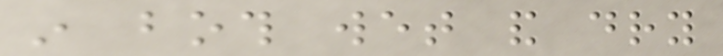in both wet and dry
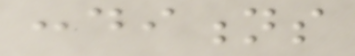conditions
